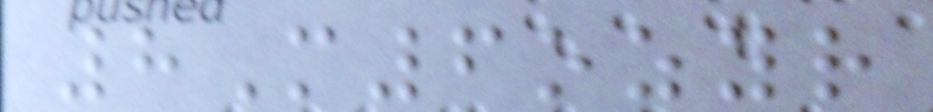8M6ozyr
